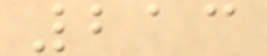213
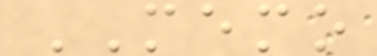MEMO
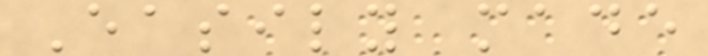Easily made
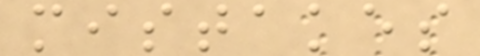mistakes
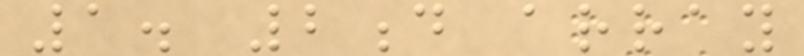1. 2d array
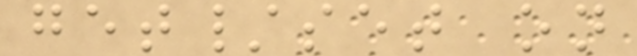get/set on
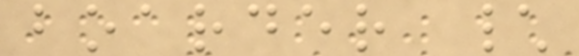boarder \
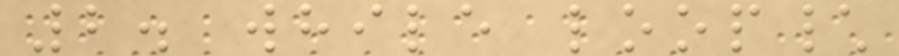2. while loop\
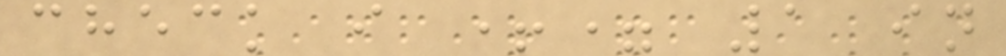check i += 1 in
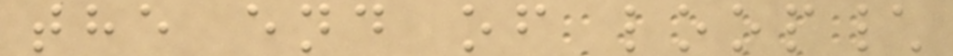the end of loop\
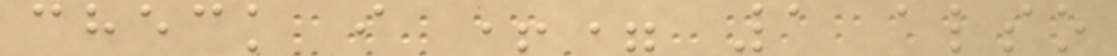check i += 1 also
